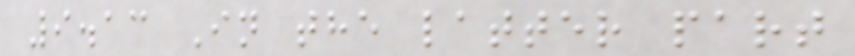9.13 In the latter part
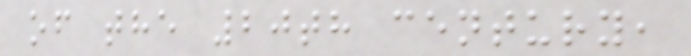of the 20th century,
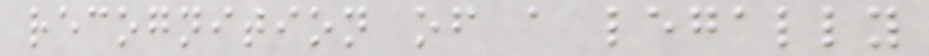recognition of a legally
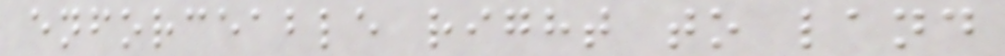enforceable right to land
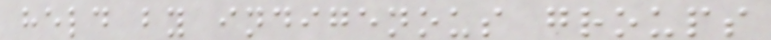held by indigenous groups
